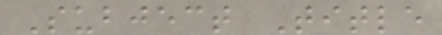Subject Title
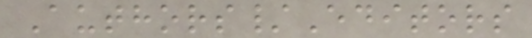Authors/Editors
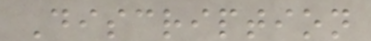Discription
